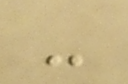-
